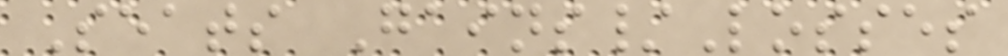Seats Gains/Losses
